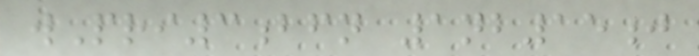wPri3bfn 1nb15j
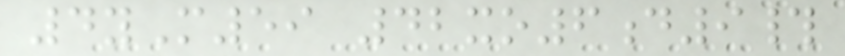4yM59 42xo6d9#
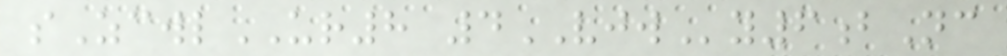sZcwlUR8 4VJWy6bNc
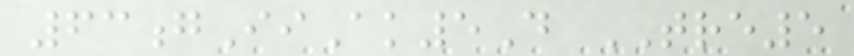63gIiAk5D TRE5
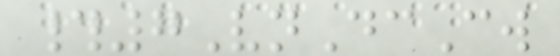#7VnDcCw
